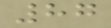87
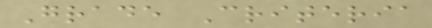Grade Criteria
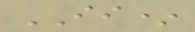II*
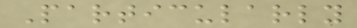Particularly
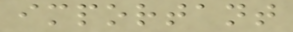important
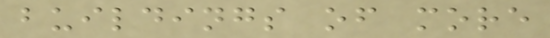buildings of more
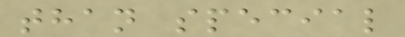than special
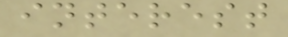interest
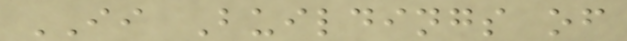II Buildings of
